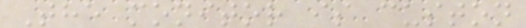The monitor is custon
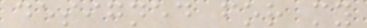designed for my
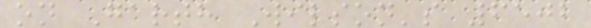on Garth Wilson's 6502
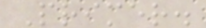Primer.
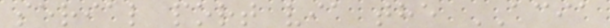serial port via the ACIA
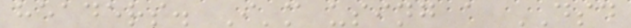headers. I'm using a DSD
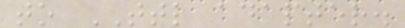to TTL adapter.
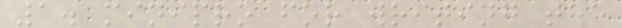1. minipro for writing the
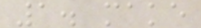1. make
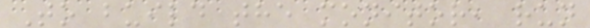To build the monitor, run
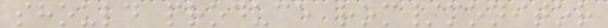should produce rom/monitor
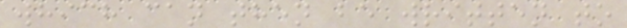which can then be written to
